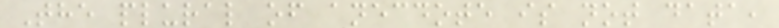The plural of anecdote is not data,
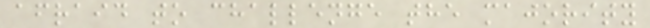afraid to challenge the majority
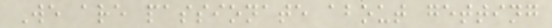We are passionate about getting
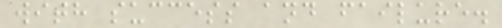with success and failure.
